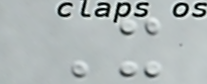It
